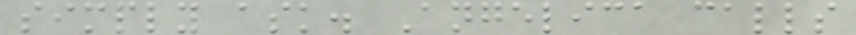simply ask. Angelica calls
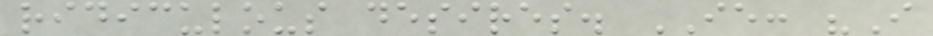ridiculous desires. IE: "I
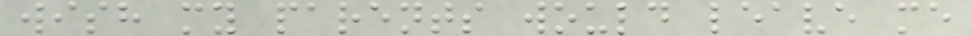wish my parents would leave me
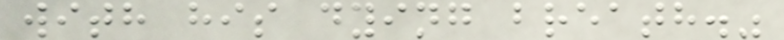with his dying breath."
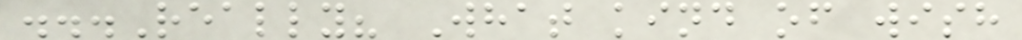...Really? What kind of wish
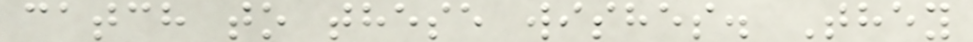catch to these wishes. They
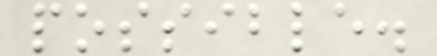possible.
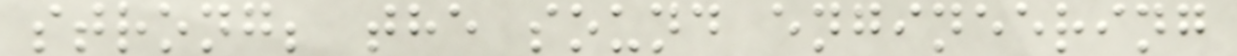strong; the sound engineering
